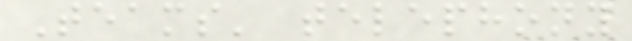Teams' telephony
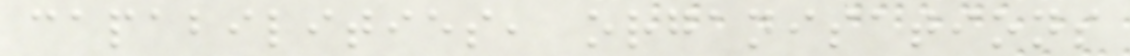capabilities, organisations
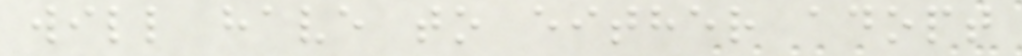will have to either adopt
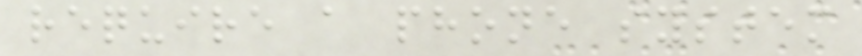require a phone system
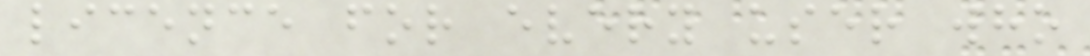licence for every user who
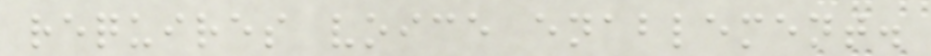requires voice enablement.
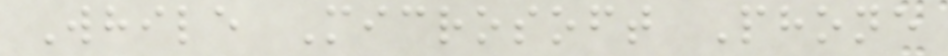While Microsoft Phone
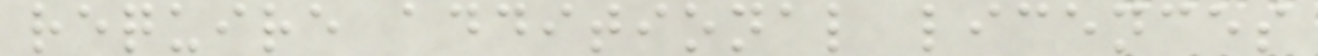require additional licences
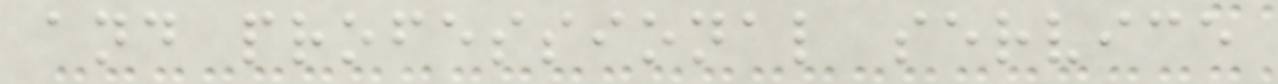and professional service
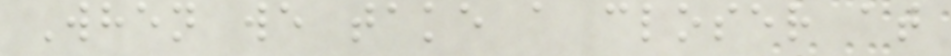When we take a closer at
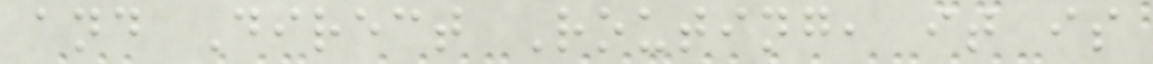and Direct Routing, it is
